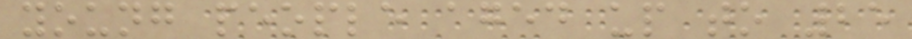young people aged up to 25
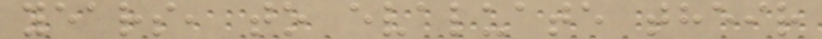years, to evaluate their
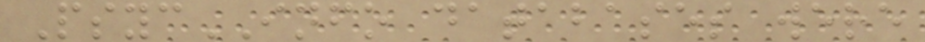PsycINFO databases were
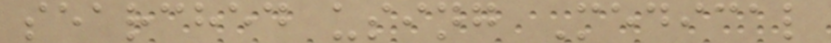searched using Medical
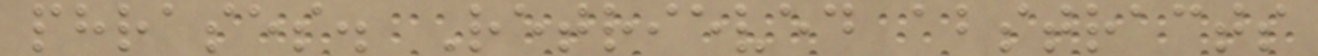phrases. Retrieved abstracts
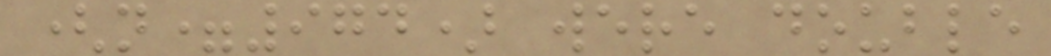(n=974) were double
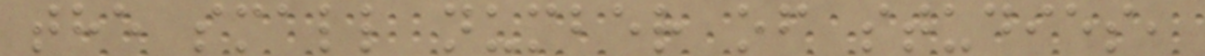the small number of studies,
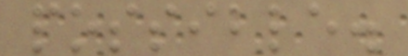possible.
